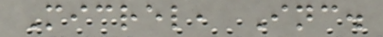Micrel, Inc.
